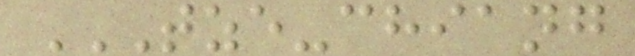TZE-CHIANG
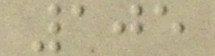105
